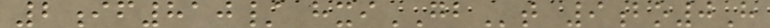2if810/ hxiGBt 9bo0H
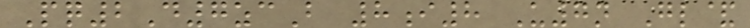Pq2D7zcB 8i8 U7n Gl&
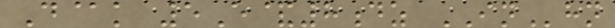D@k 5E&8dz INhn
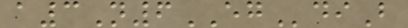a3N6EGdiB
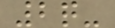2q-
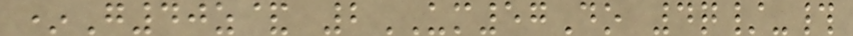*G40z& 2UM57Do 4q/-#
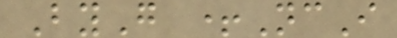ByG +NcI
